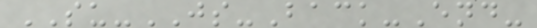SU-JS-Back-End-
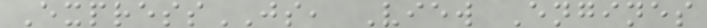ExpressJS, View Engines
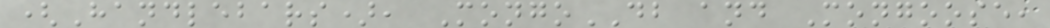(Handlebars), MongoDB and Mongoose,
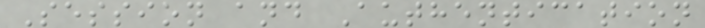Session and Authentication
